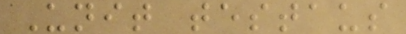Unit testaus
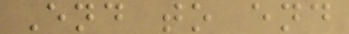End to end
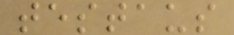testaus
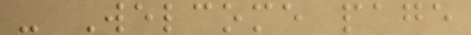- Welcome page
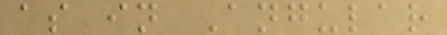as in Angular
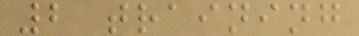2 training
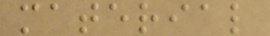material
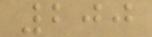200
